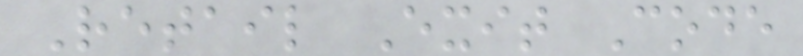Retail Exit Code
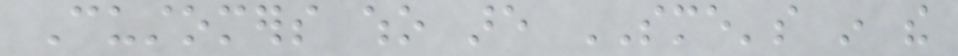Customers who are SME's in the
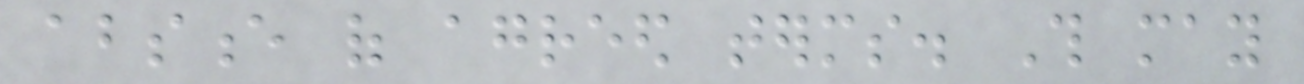absence of agreed terms. This may
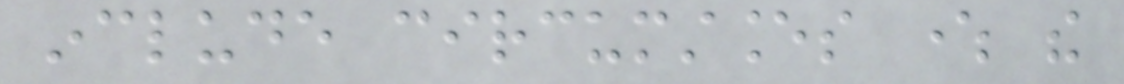include circumstances where the
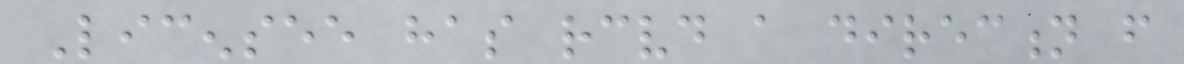Licensee has received a direction from
